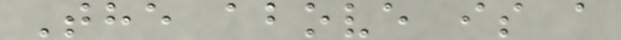The above is a
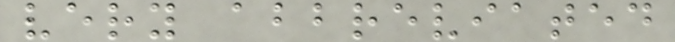very abbreviated
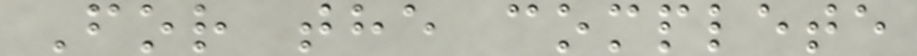For the complete
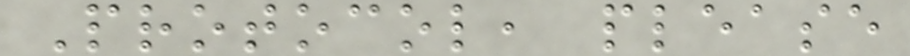Protocol, please
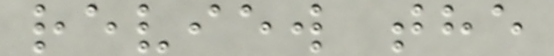review the
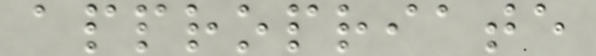appropriate
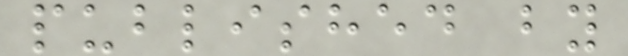published by
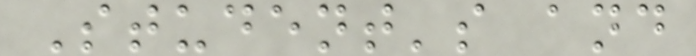Student's and
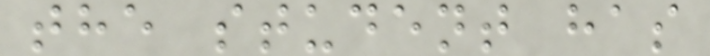the student has
